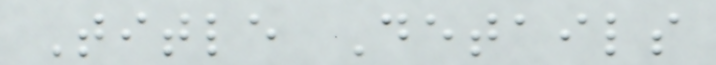Title Details
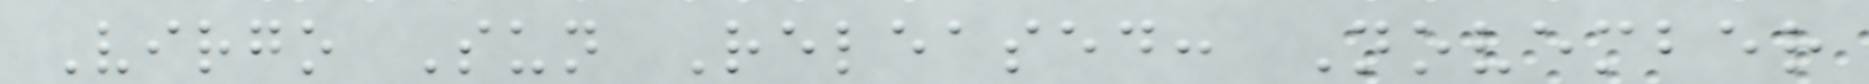Virgo Sun Released: November
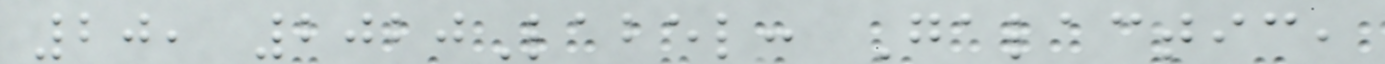20, 2020Label: Galactic,
